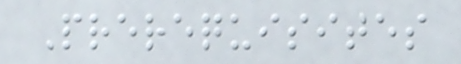Prerequisites
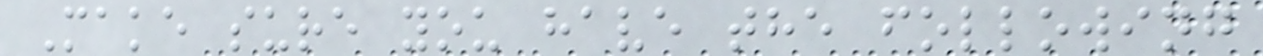Make sure you have the following
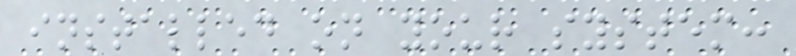installed on your system:
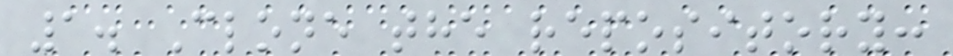1. Clone the repository:
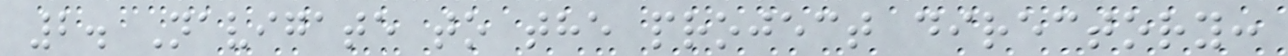2. Navigate to the project directory:
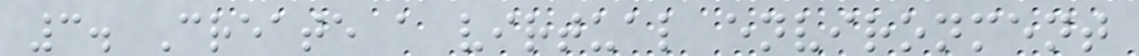3. Create a virtual environment
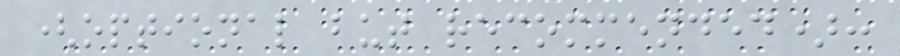(optional but recommended):
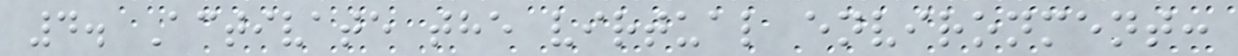4. Activate the virtual environment:
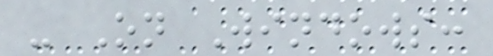- On Windows:
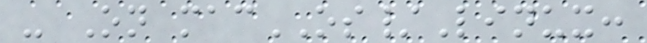- On macOS/Linux:
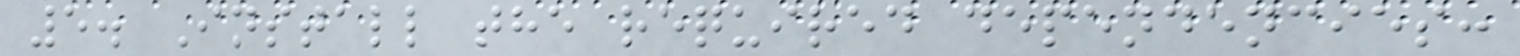5. Install the required dependencies:
